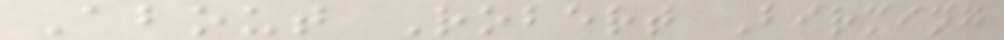About Robert Birming
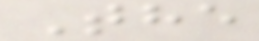The
